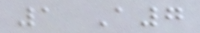1 A7
